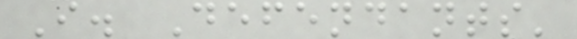I. Defendants'
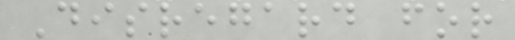Disregard for
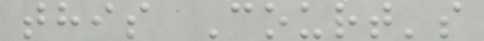this Court's
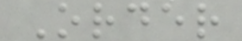Order
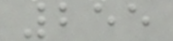255
